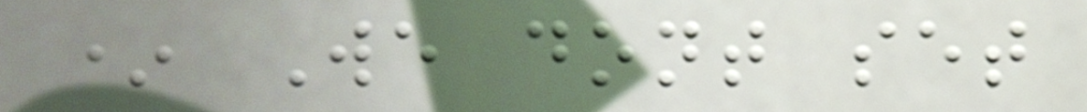* We dont set
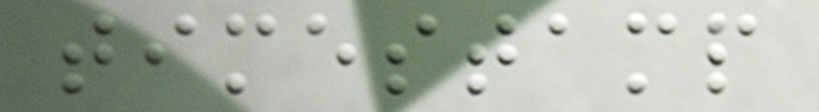timestamp
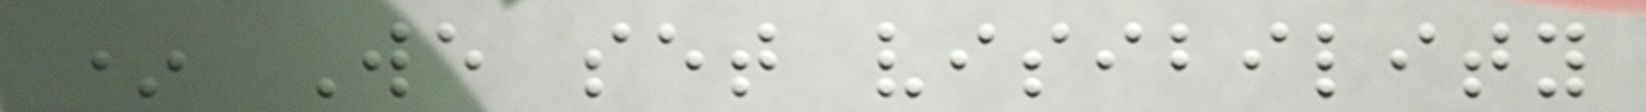* We set visibility
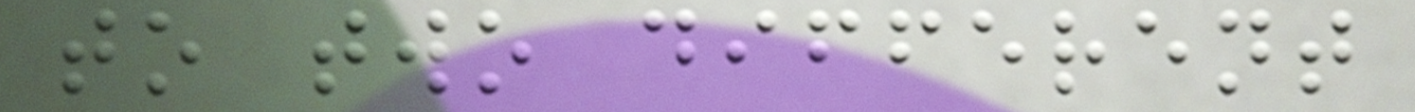to two different
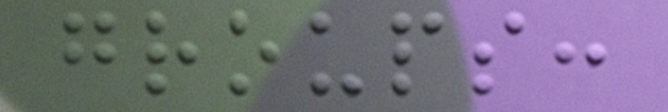groups:
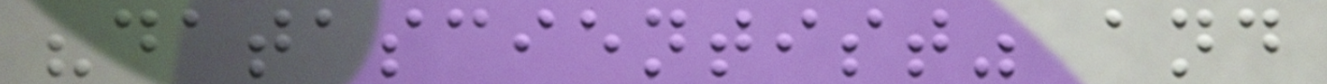"datascientist" and
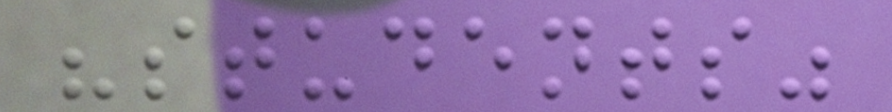"students"
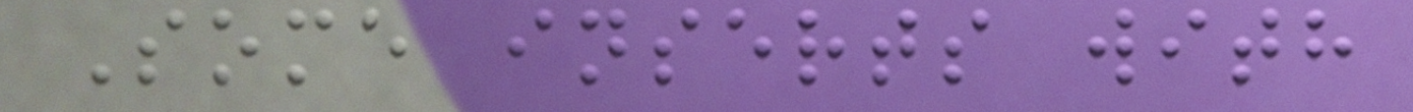Some inserts with
